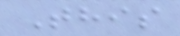This
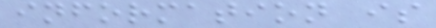information is
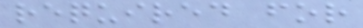required for
